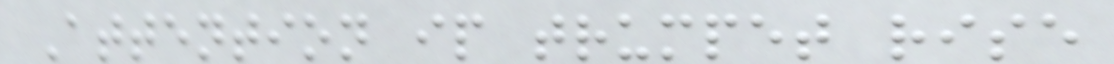Attention ip trumpet rise
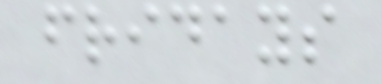fridays
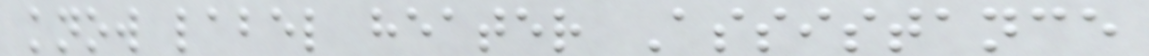know label heater Assistance
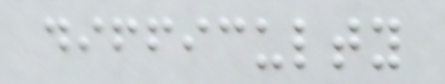difficulty
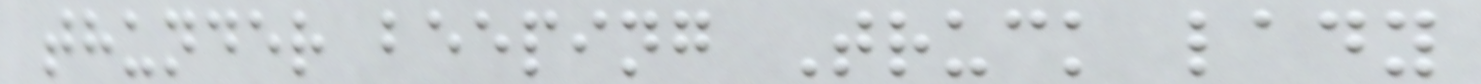thunder beeping Truck lady
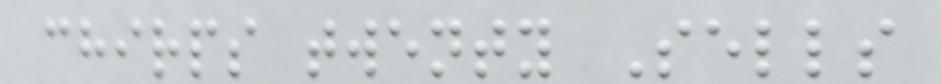chirps twenty Sells
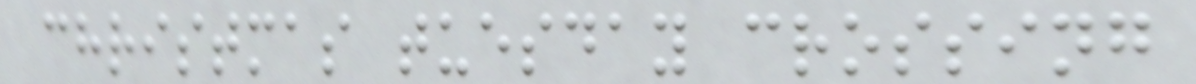christmas tuesday crossing
